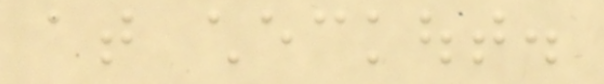at checkout.
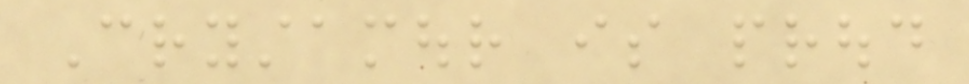Crystamour is proud
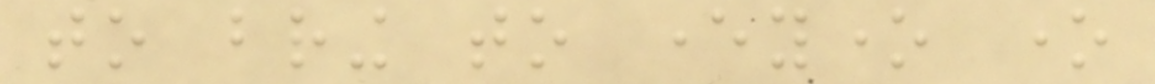to bring to everyone one
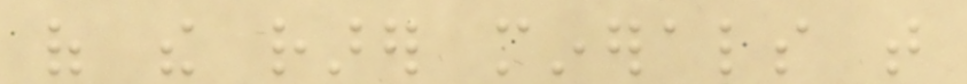of the rarer minerals that
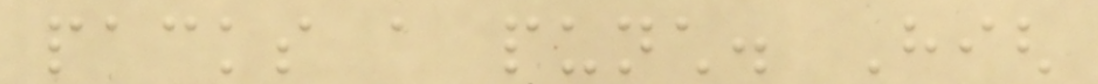packs a punch. High
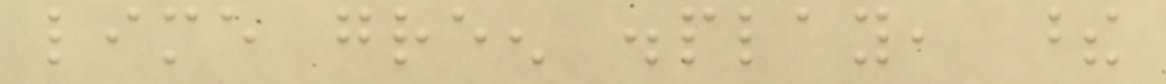lime green display, these
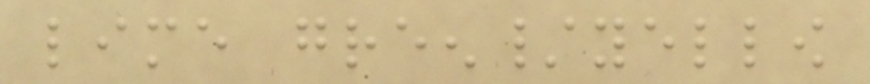lime green/yellow
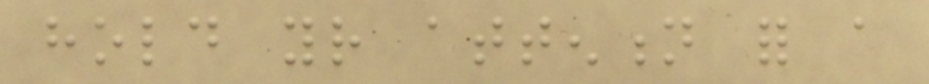hold your attention for a
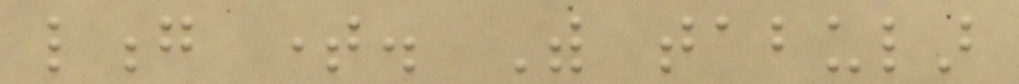long time. With tabular
